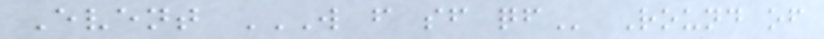Event W F SF QF Round of
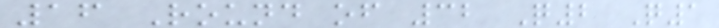16 Round of 32 Q2 Q1
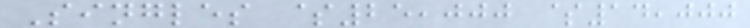Singles $25,000 $14,000
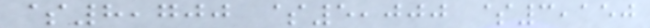$8,700 $5,000 $3,150
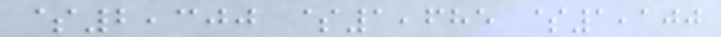$2,300 $1,685 $1,100
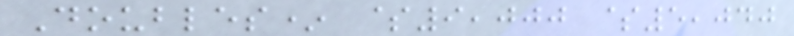Doubles* $9,000 $5,040
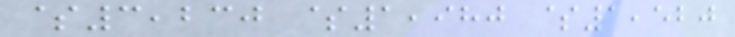$3,230 $1,980 $1,520
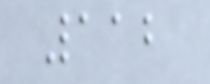112
